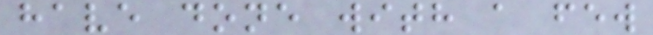have done with a few
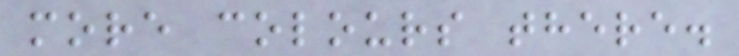more colours there.
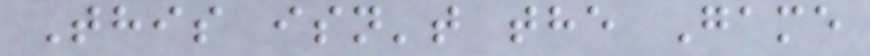This isn't the Game
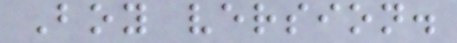Boy version.
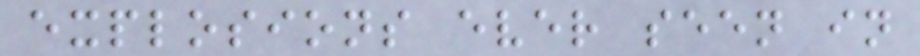explosions ever seen in
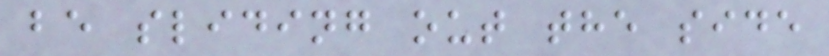be sliding out the side
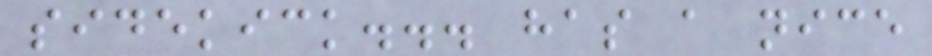sidekick... has a nice
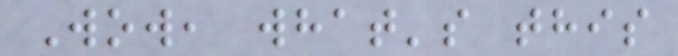Wow, what's this
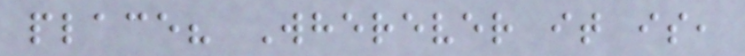place? Wherever it is,
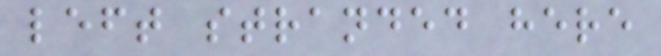left stranded here
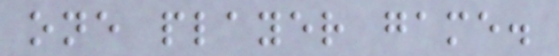one player game.
